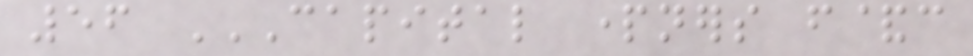56 CAPITAL PARTNERS F&C
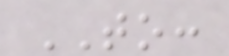TO:
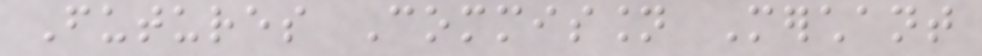Futures Commission Merchant
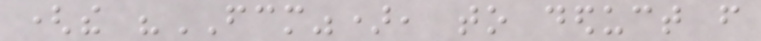(the "FCM"), to deduct from
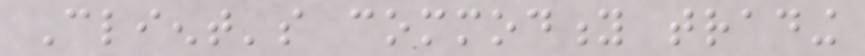Client's commodity trading
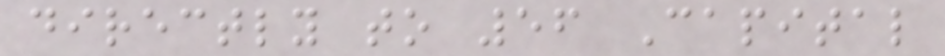directly to 56 Capital
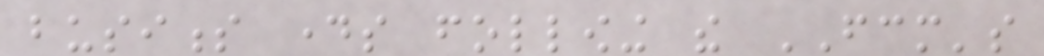business days following the FCM's
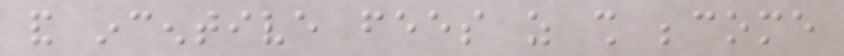and incentive fees as shall become
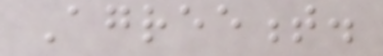Agreement.
